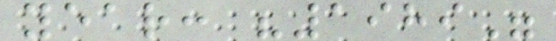year: "1989"
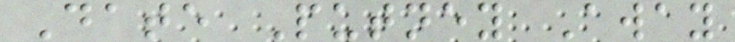Date Putney Away
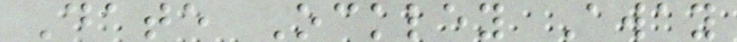Date Ockley Away
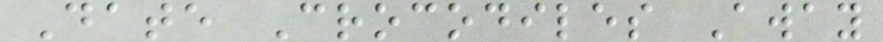Date Crocodiles Away
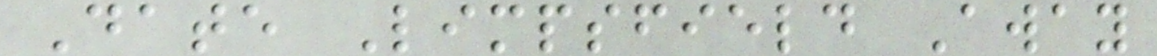Date Limpsfield Away
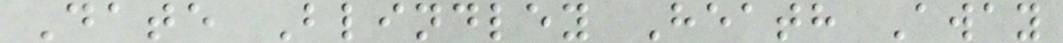Date Blindley Heath Away
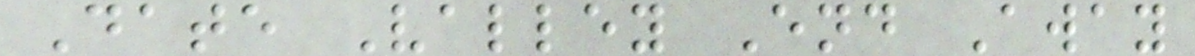Date Valley End Away
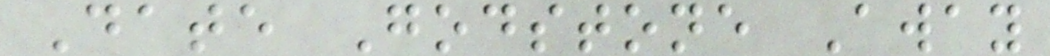Date Godstone Away
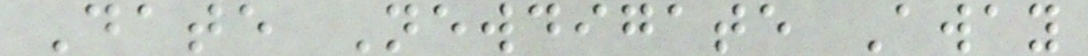Date Newdigate Away
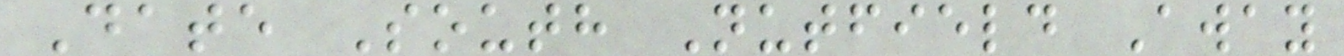Date South Nutfield Away
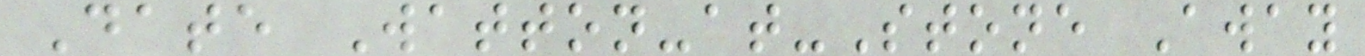Date Watton-at-Stone Away
